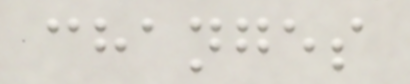changes
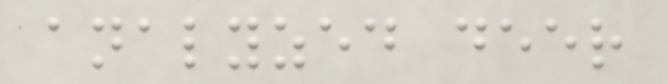analyzed deer
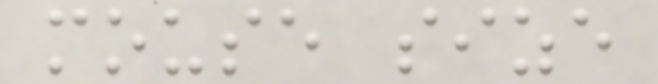mouse size
